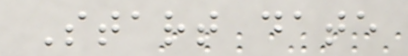Start date
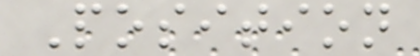Position
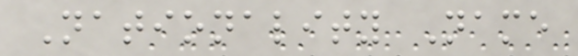Nationality Name
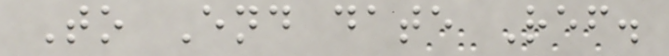To End date Ref.
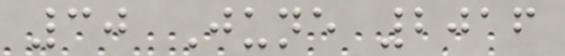30 June 2016
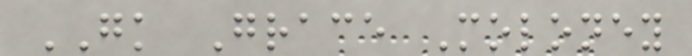GK Grace Moloney
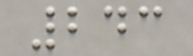243
